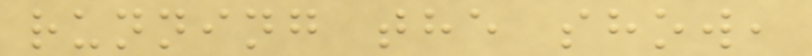running the show,
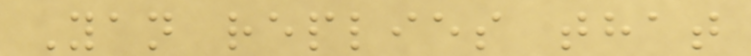Yan replies that
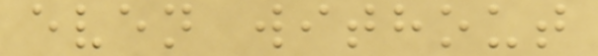even without
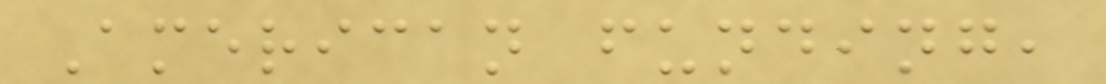American funding,
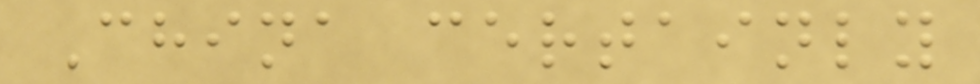China certainly
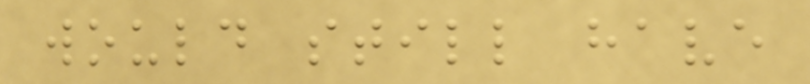would still have
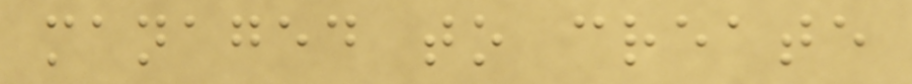managed to create
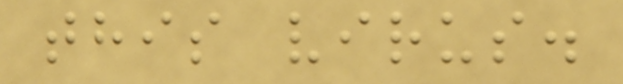this virus.
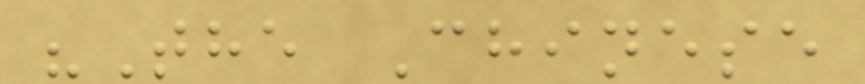"The Chinese
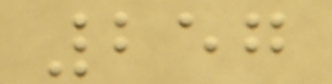257
